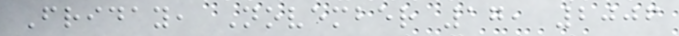Friday, November 17, 2006
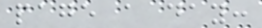page a day:
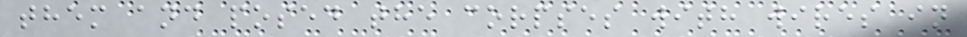them and posed the corpses with wires in
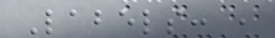Labels: ,
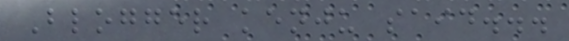Blogger kenju said...
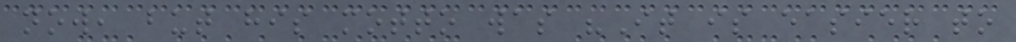now, but his motto was "It is easier to
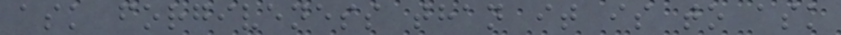ask forgiveness than it is to ask
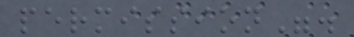permission".
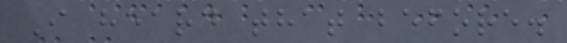I heard that before.
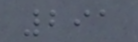291
